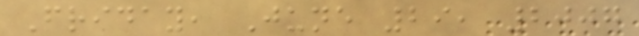Friday, June 29, 2007
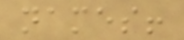names!
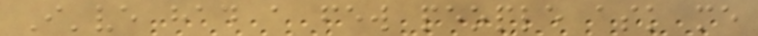I've had a few people ask me
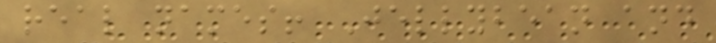real names! Jellybean and
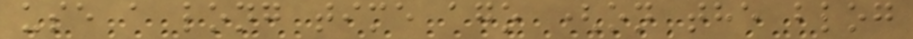use a long time ago (on the blog
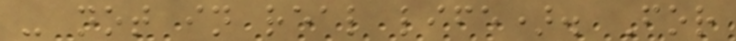- not in real life). For
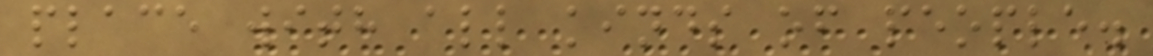place with all kinds of people.
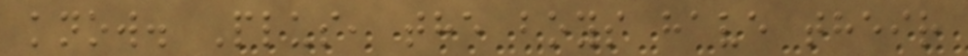know. Plus, the boys have their
